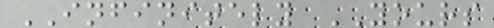INFINITELY YOURS
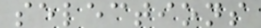selections
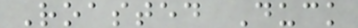Roasted Duck
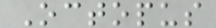Octopus
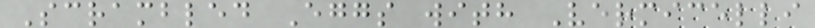Scrambled Eggs with Vermicelli
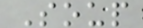Soup
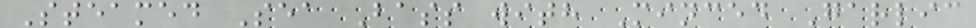Steamed Sea Bass with Minced Garlic
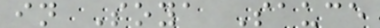in Soya Sauce
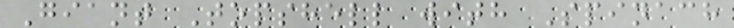Giant Topshell with Spinach
